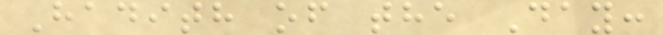Hadith of the Day:
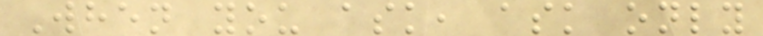When you ask, ask only
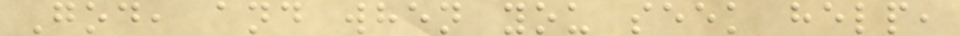God, and when you seek help,
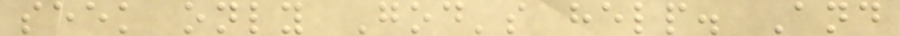seek only God's help. And
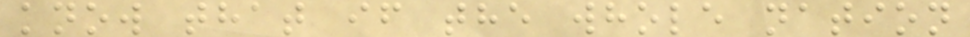know that if the whole nation
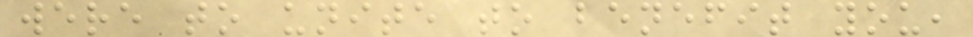were to unite to benefit you,
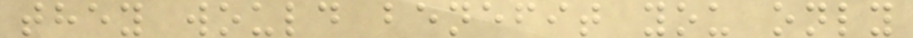they would benefit you only
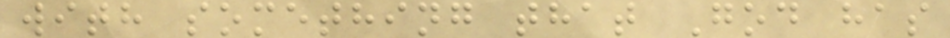with something that God has
